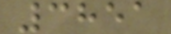3851
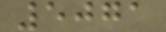5071
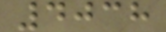4038
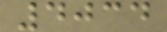4034
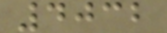4032
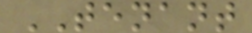TENANT
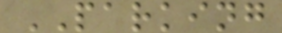PARKING
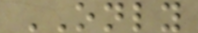ONLY
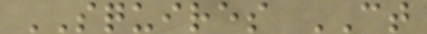SQUIRES CT
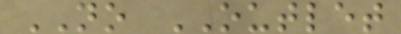NO OUTLET
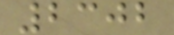2302
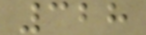328
